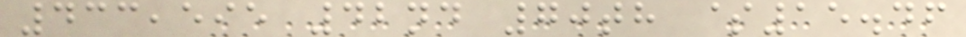433,595 42nd 70th $15.46
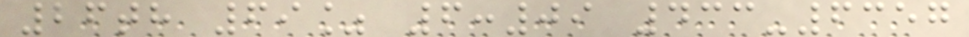26th 69% 6:09 433-6357
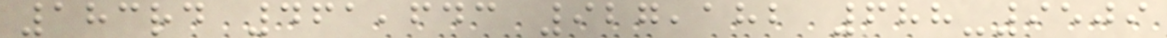183rd 461,643 927,182 688-9509
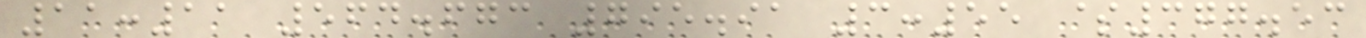11:11 564.673 795.91 3:55 $377.53
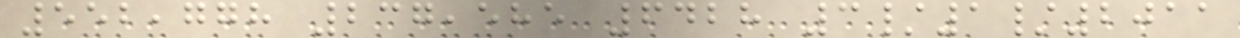552,778 237,585 6428 3/1/2011
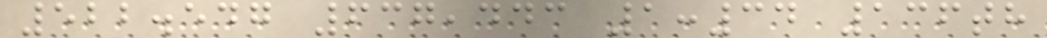522.547 637,443 1:34 136th
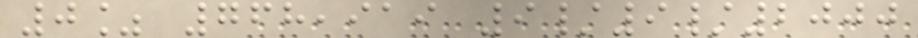0% 768,919 9/9/2000
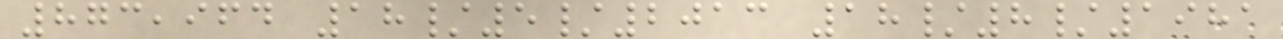873,964 18/5/2013 18/8/1981
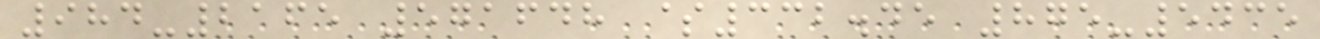984-2165 571648 $332.45 875-5435
